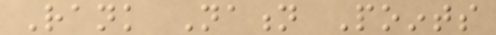Rank Nation Points
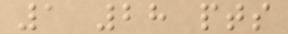1 28 pts
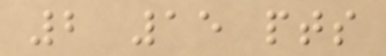2 15 pts
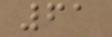61
